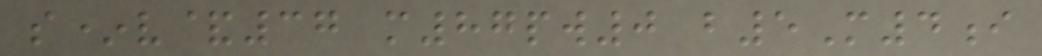s*v&37 m87pw0 b5M4i
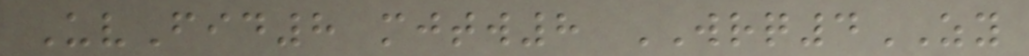UvFid8 mjtw8 WRQ4ZY
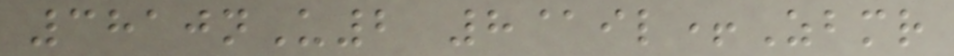3810nU2 8@il+Zbmr
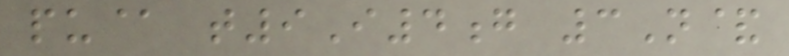pu@ t9I4g 3N&
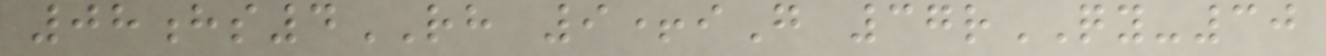08hs4RH 9+iG 37rQY-30
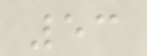53
